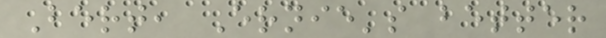Bert, Ernie's better
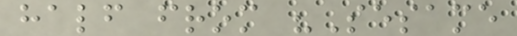half from "Sesame
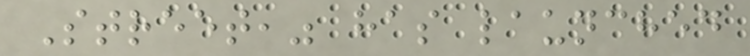Street," has launched
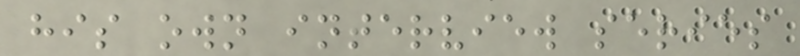his own interview series
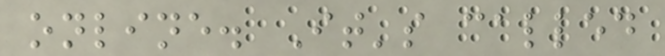online. It's called
